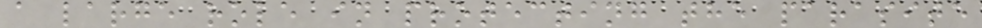a large role in protecting the parasite
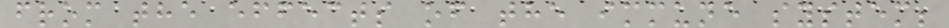from the effects of the immune system;
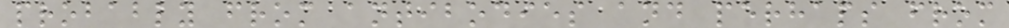probably from antibodies and perhaps from
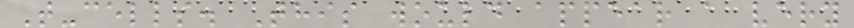T-cells. This would appear a very
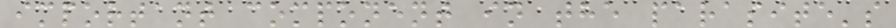important component in the parasite's
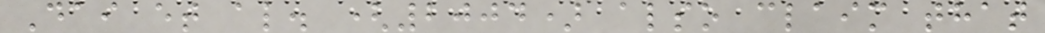Dai et al. (2004) also claim that
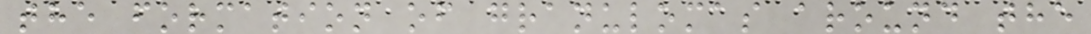the formation of granulomas around the
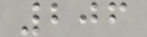206
